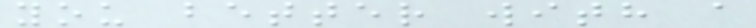you better with a
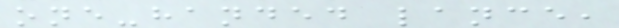one-handed lance,
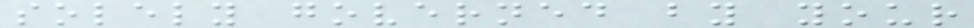solely governed by your
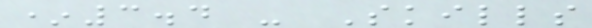*3.4 - Skills
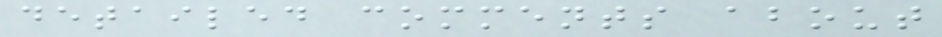detailed comments about
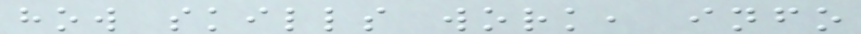how skills work, info
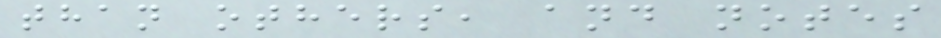than others, and notes
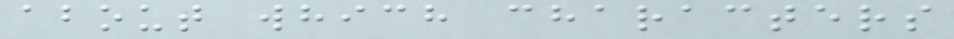about which characters
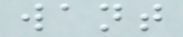want
